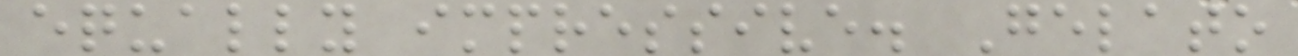equally impressive. Gelato
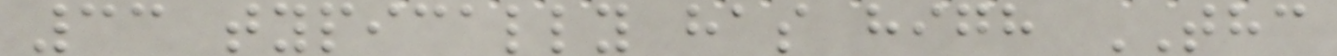33 typically has high THC
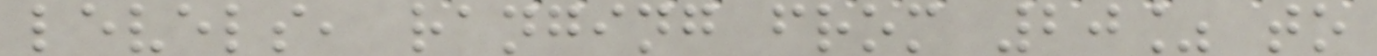levels, ranging from 20% to
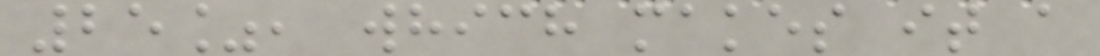25%, which makes it a
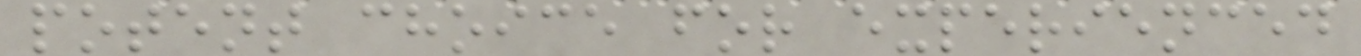potent choice for experienced
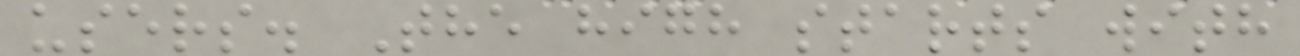users. The high starts with
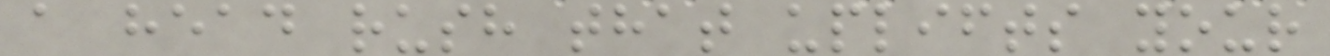a head rush that uplifts your
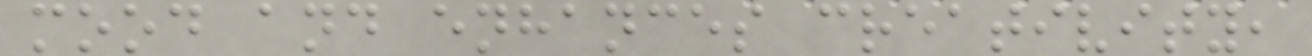mood and enhances creativity,
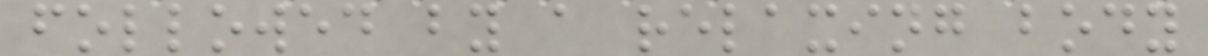followed by a relaxing body
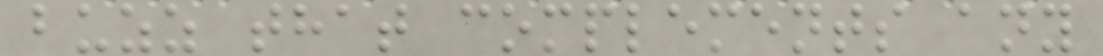buzz that complements any
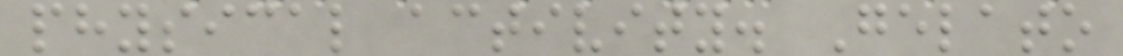physical activity. Gelato
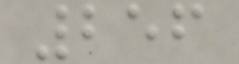256
